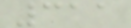311
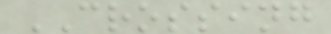CROSSING
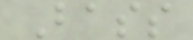Bass
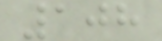108
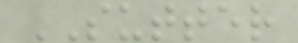SUTTER
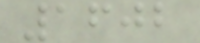1602
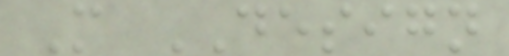M DESIGN
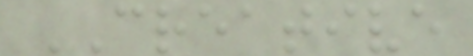CREATIVE
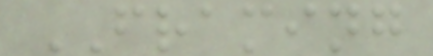FRAMING
